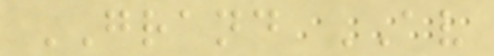GRAND AV
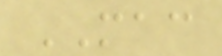MAC
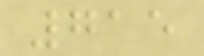715
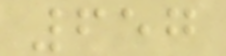657
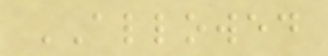ALLOWED
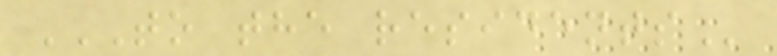TO THE RESIDENTS
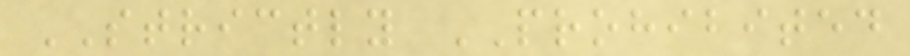STRICTLY PROHIBITED
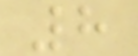8
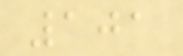101
